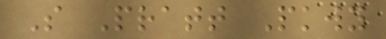S Pratt Pkwy
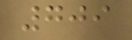709
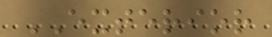EXTERIOR
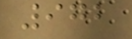972
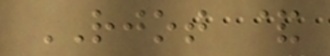RJOT &
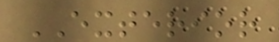EXTERIOR
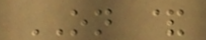ON &
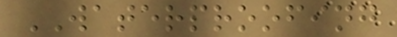WATERPROOFING
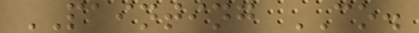PAINTING CO.
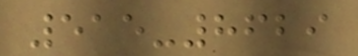515-8629
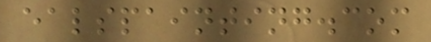ealspainting.com
